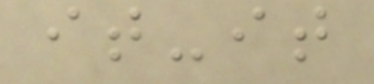it-it
